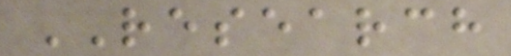RESEARCH
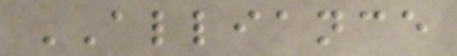ALLIANCE
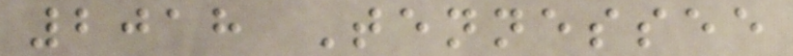2018 Tennessee
